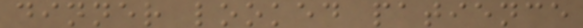dinner looked patience
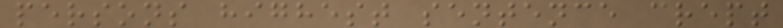persons highest sentence crept
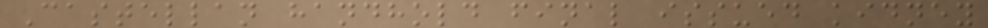Castellan handhold final issued kidney
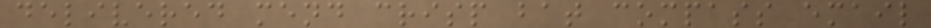delivered mend crisp bat compass email
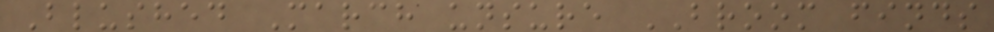Blushed March unsure BROOM finds
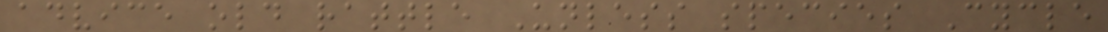advice old rattle Unless species Cycle
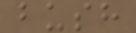bush
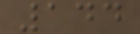144
